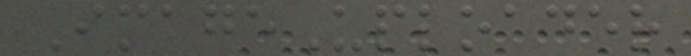ImageUploader
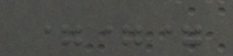===
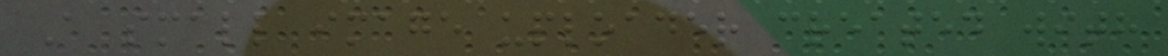A small image uploader created with
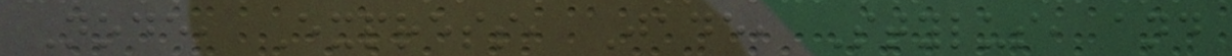Node, Express, Jade, Stylus, and
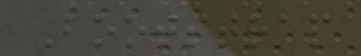Bootstrap
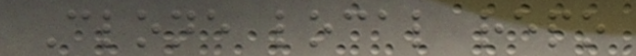Clone local repo
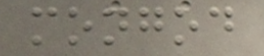mongod
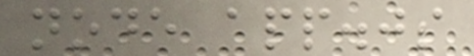node app.js
